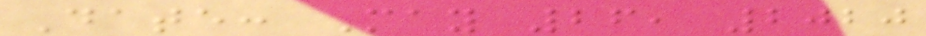Date: May 26, 2020
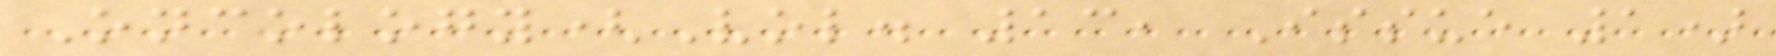Oncology(Vol. 13, Issue 1)
